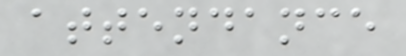attendance
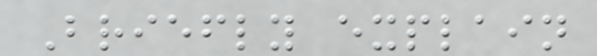Briefly explain
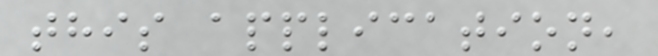this application,
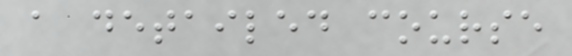a detailed course
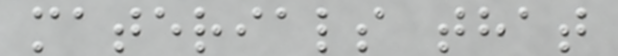materials that
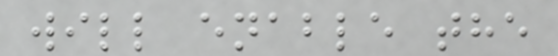will enable the
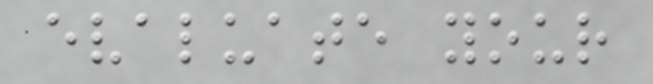evaluate your
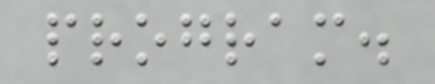program.
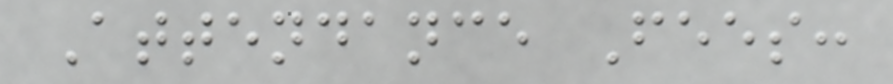Attendance Fees:
